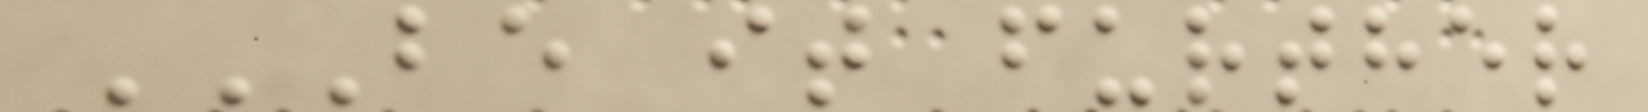BE IT FURTHER
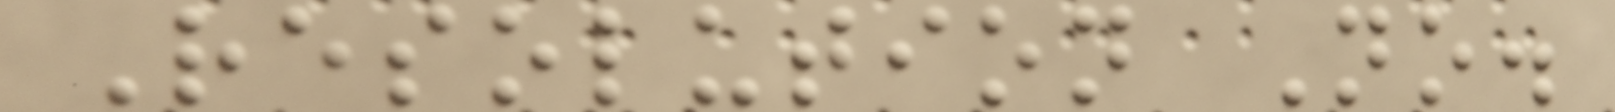Resolution No.
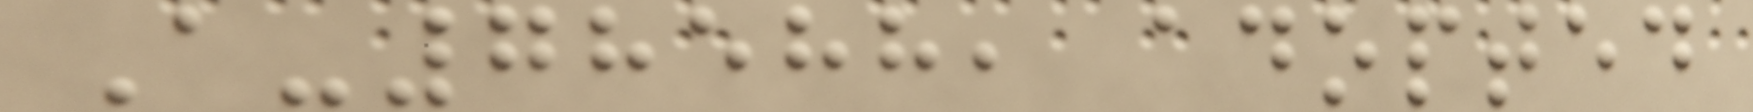A-78588, adopted
